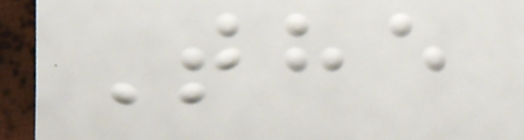The
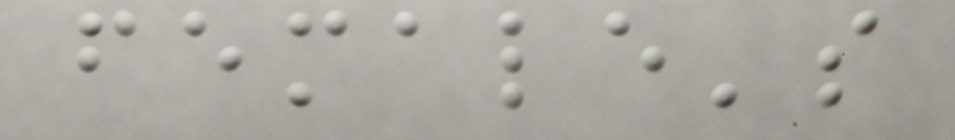female's
